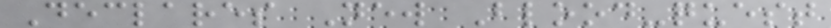Declares New Blood-quest
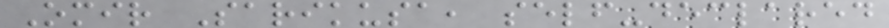Omir Sarikusa, self-declared
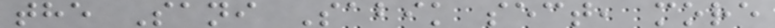the Sani Sabik sect, more
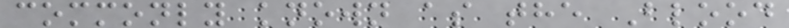commonly known as the Blood
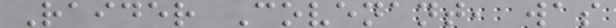Raider Covenant, was
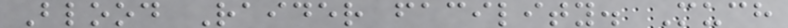Blood Raider facility. Much
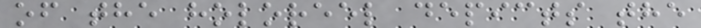of the holoreel depicts the
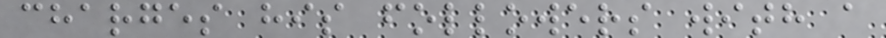charges his followers with a
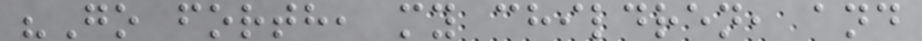"Go forth, my children, and
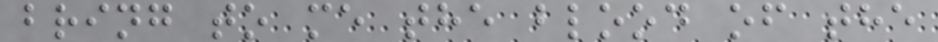bring to me the blood of the
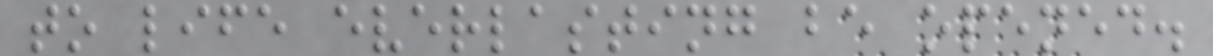to life everlasting be opened.
